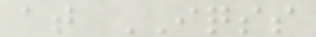at IQSS
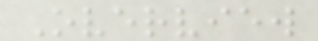Overview
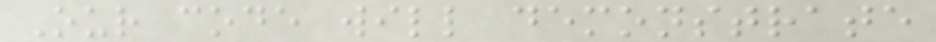Our code will demonstrate
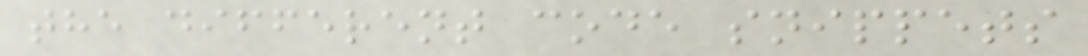the different code snippets
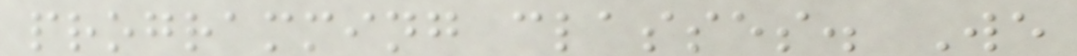programming classes. We
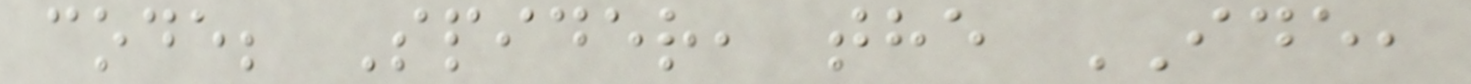code; Spider, the IDE,
